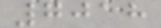7018
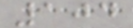104
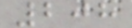208
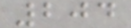204
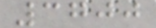3700
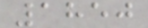1850
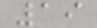19
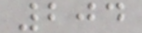204
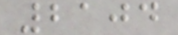2104
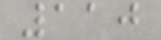110
